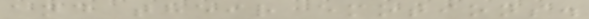and their emotions.
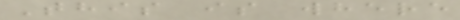This is where
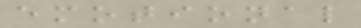emotional
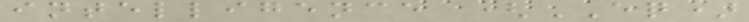intelligence (EQ)
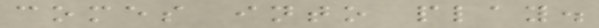comes into play.
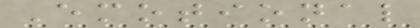Emotional
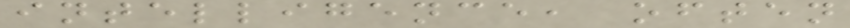intelligence, often
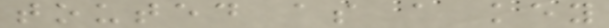touted as a key
